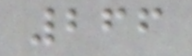266
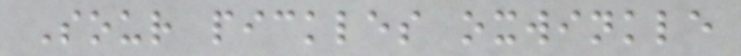Sour pickles oxwinkle
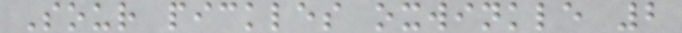Sour pickles oxwinkle 2
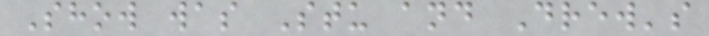Show was Stu and Drew's
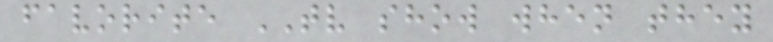favorite TV show when they
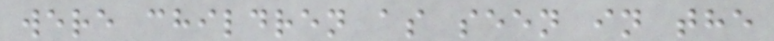were children as seen in the
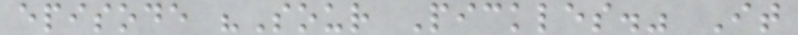episode "Sour Pickles." It
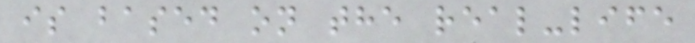is based on the real-life
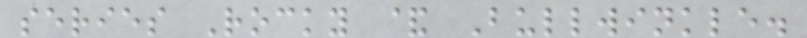series Rocky & Bullwinkle.
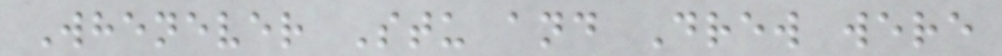Whenever Stu and Drew were
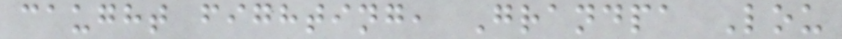caught fighting, Grandpa Lou
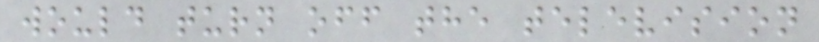would turn off the television
